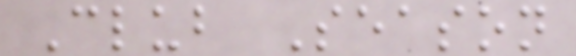Club Season
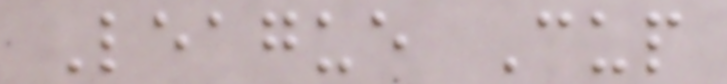League Cup
